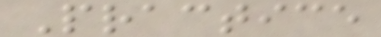Practice
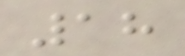18
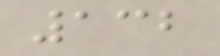132
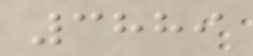3889
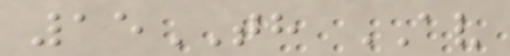15TH AV
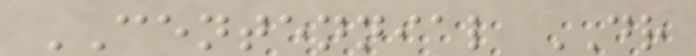CENTENNIAL DR
